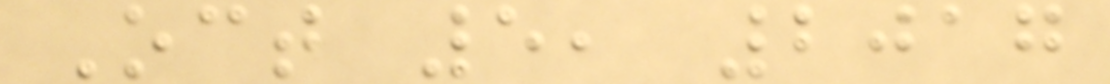Oct 5, 2017
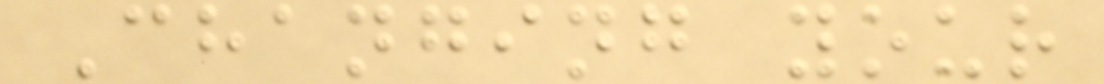Changing your
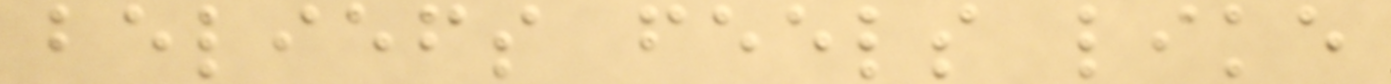beliefs feels like
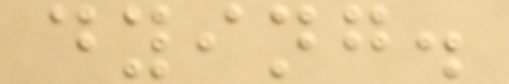dying.
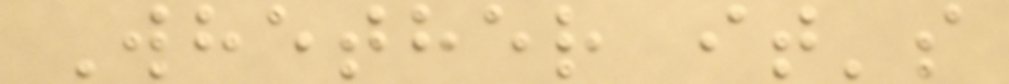Whether it's
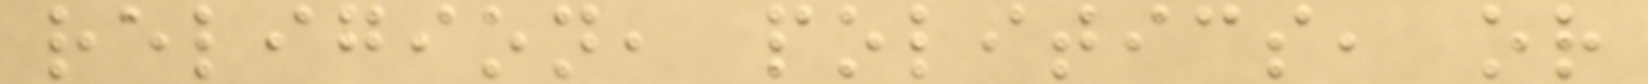religion, politics, or
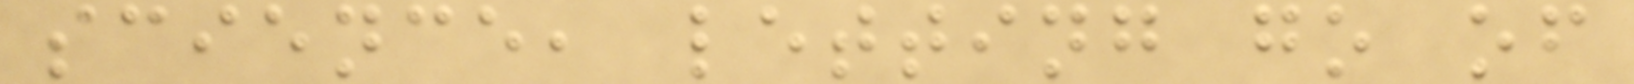science, letting go of
